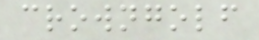crowngolf
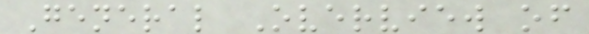General Overview of
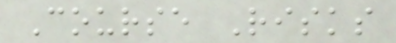Course Risks
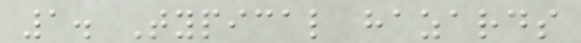1. Typical hazards
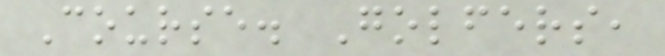Course. Golfers,
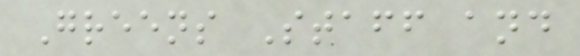Greens Staff and
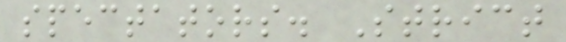spectators. Strict
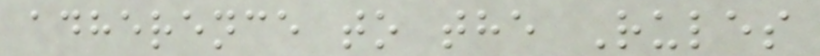adherence to the Rules
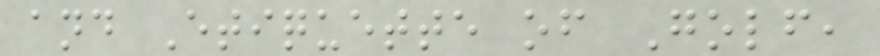and Etiquette of Golf,
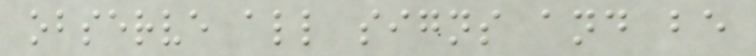observe all signs and be
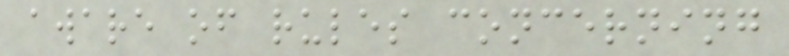aware of rules concerning
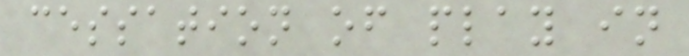cessation of play in
